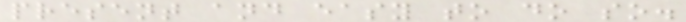present and easy to do so.
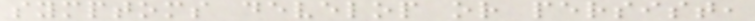symptoms develop or persist,
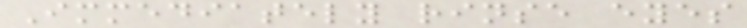Immediately rinse eyes
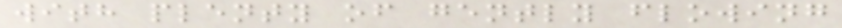with plenty of gently flowing
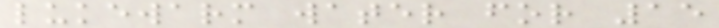lukewarm water for 15
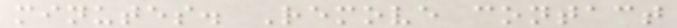minutes. Remove contact
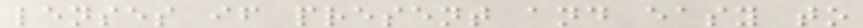lenses if present and easy to
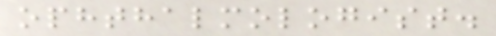ophthalmologist.
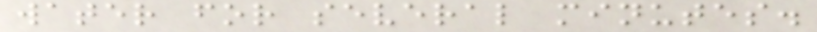water for several minutes.
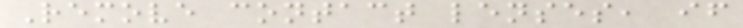Remove contact lenses, if
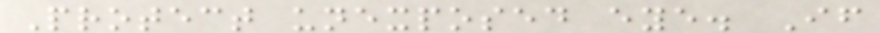Protect unexposed eye. If
